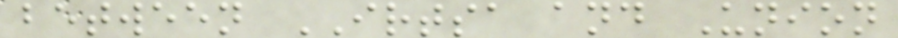between IRTSA and Union
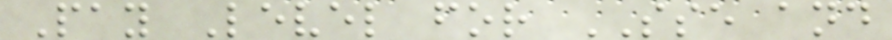Pay Level for SSE and
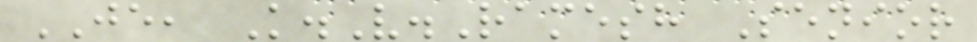JE, K.V.Ramesh Senior
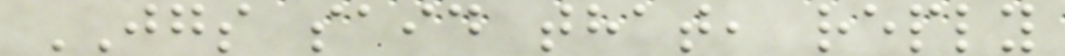JGS said that, reply
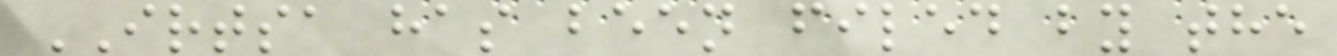IRTSA has been filed by the
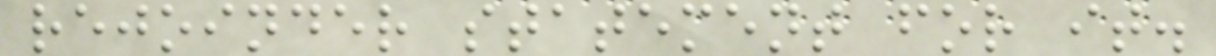rejoinder statement for it.
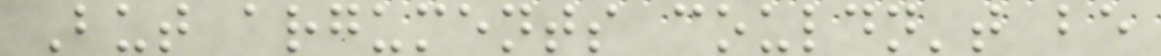But arguments couldn't be
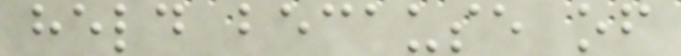held because of
